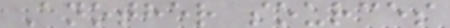Another sources
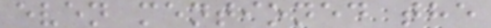even mentioned the
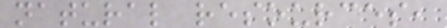natural resources,
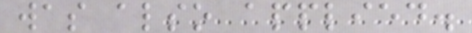was also applied.
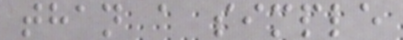than a simple
